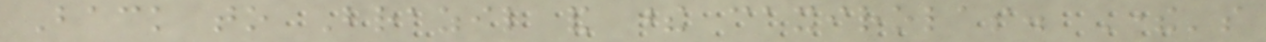Back to Brazil and these caxirolas. There's
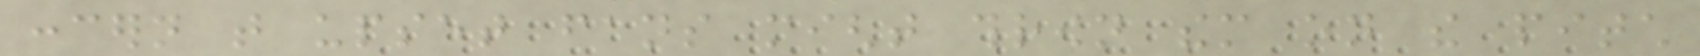concern that upset fans might thrown them on the pitch
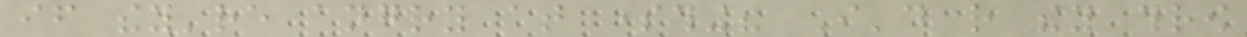if they're angry at something? I'd rather they throw
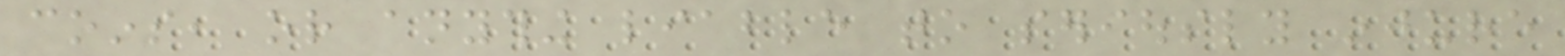coins, or anything liable to seriously injure
